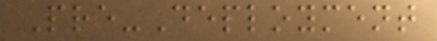Pre-Deployment
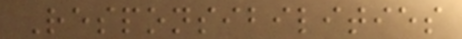Responsibilities
